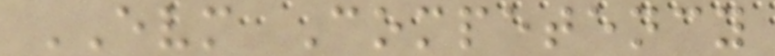EVM Competency
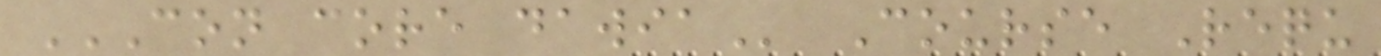CON CORE DAWIA Course Requ
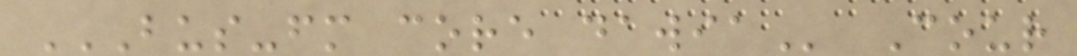BUS-FM CORE DAWIA Cour
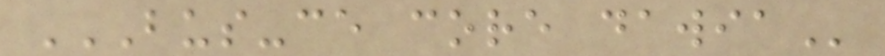BUS-CE CORE DAWIA
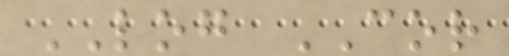LOG COR
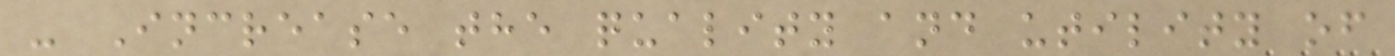- Increase the quality and utility of
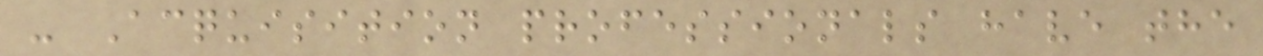- Acquisition professionals have the
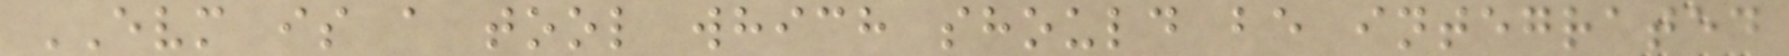EVM is a tool which should be integrated
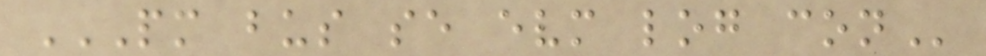PM BUS SE EVM LOG CON
